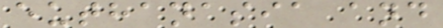euthanasia and
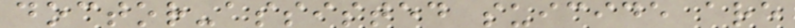doctor-assisted suicide are
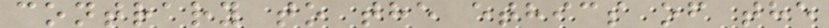contrary to the ethics of the
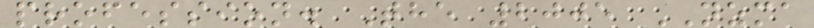profession. The 2005 NZMA
